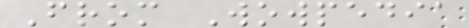From Wowpedia
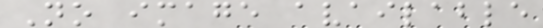No image available
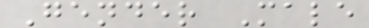Gender Male
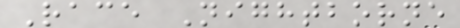Race Nightborne
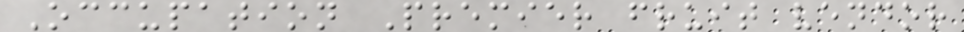Occupation Premier fruit vendor
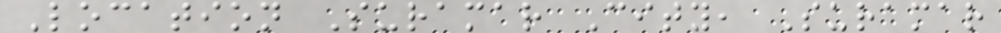Location Suramar City, Suramar
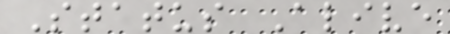Status Alive
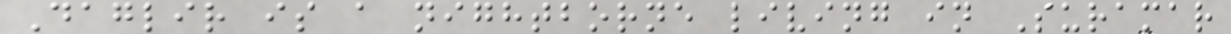Daglir is a nightborne living in Suramar
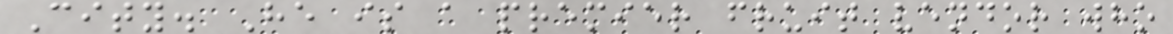City. He is a premier fruit vendor who
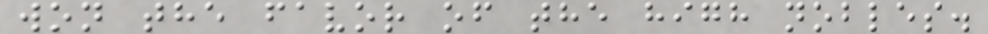won the favor of the high nobles.
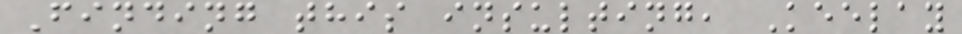Finding this insulting, Keelay
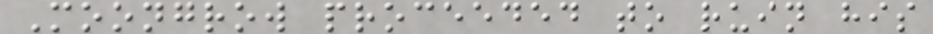Moongrow proceeded to ruin his
